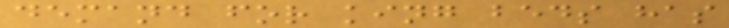demand for king beds has
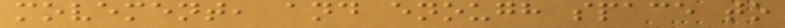movement, and enough space to
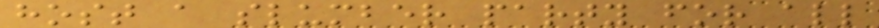host a slumber party for all
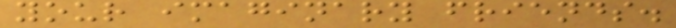your imaginary friends.
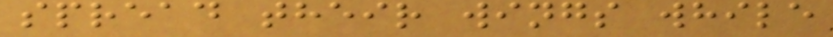spread their wings while
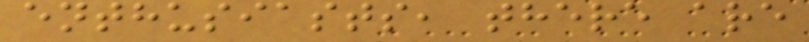enthusiasts, there are
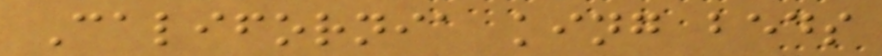California king beds
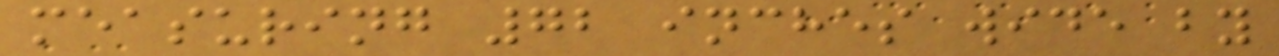measuring 72 inches wide by
